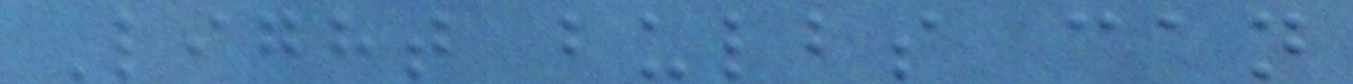Light bulbs can
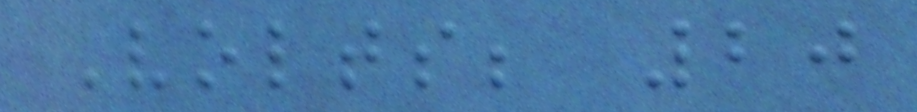Volts; 20
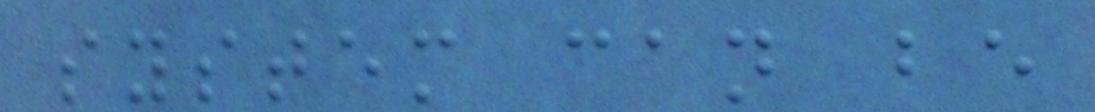system can be
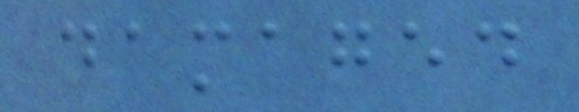damaged
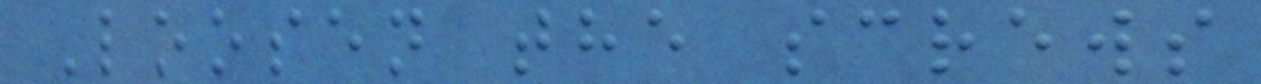Loosen the screws
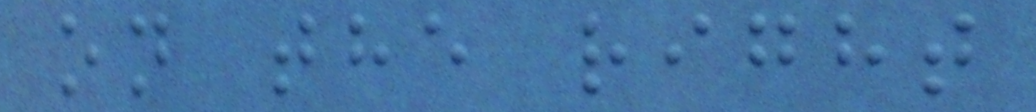on the right
